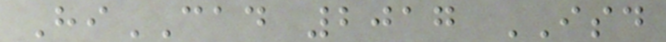HiCAD 2017 ISD
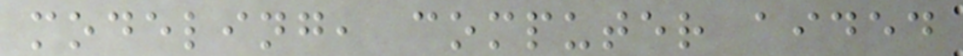modeling, computer aided
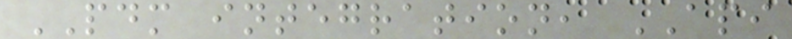PDM integration, API
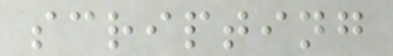scripting
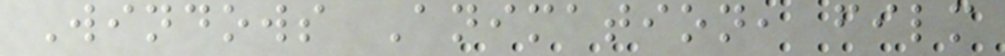Windows Animation, film
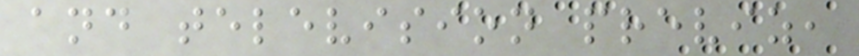and television previz,
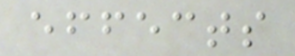effects
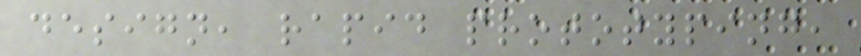design, rapid prototyping,
